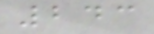243
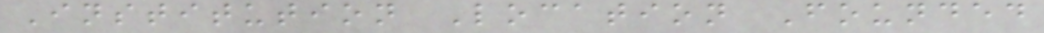Institution Location Founded
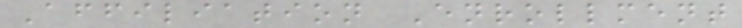Affiliation Enrollment
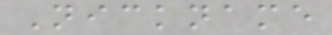Nickname
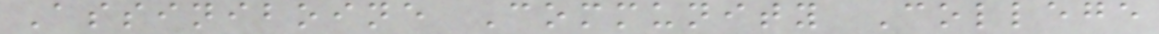Assiniboine Community College
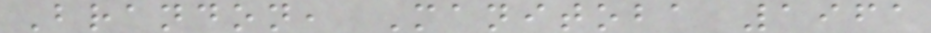Brandon, Manitoba 1961
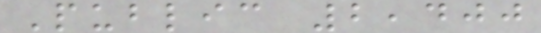Public 2,400
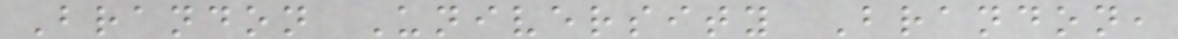Brandon University Brandon,
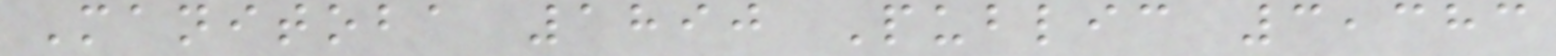Manitoba 1890 Public 3,383
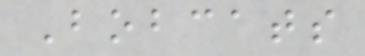Bobcats
